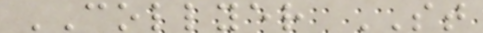COLLYER ST
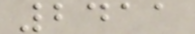2411
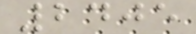2405
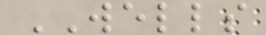WELLS
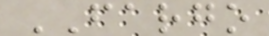FARGO
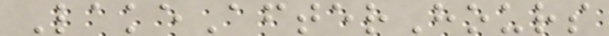LakeAfterHours
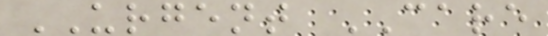URGENT CARE
